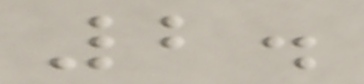2.
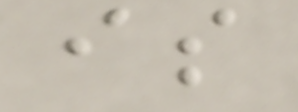is
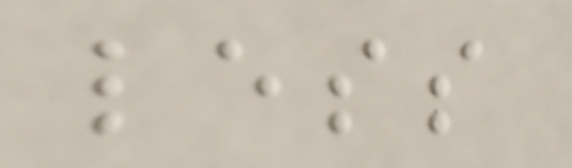less
